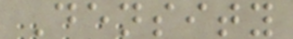Density
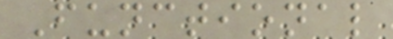Functional
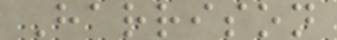Harrison
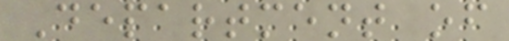Department of
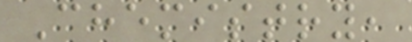Chemistry,
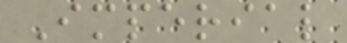Imperial
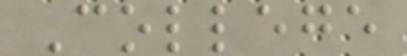College
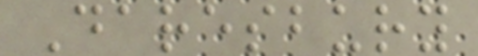Daresbury
